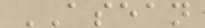ASEAN
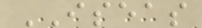ISEAS
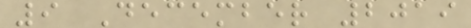9 December 2019
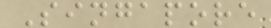Singapore
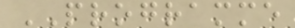PROGRAMME
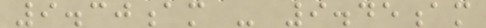9.30am - 9.45am
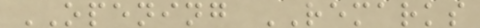OPENING REMARKS
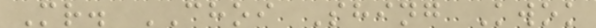Mr. CHOI Shing Kwok
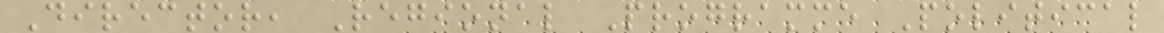Director, Regional Programme Political
